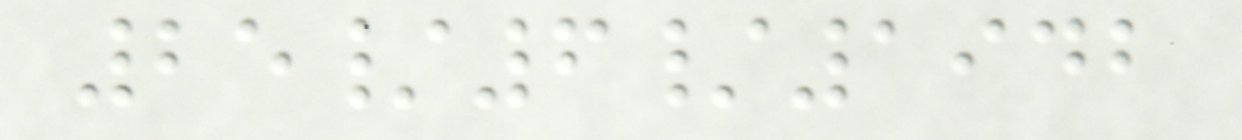25/6/1942
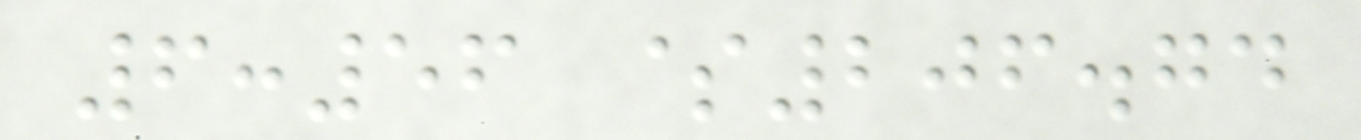6:56 $206.74
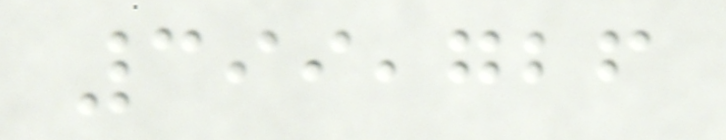399,726
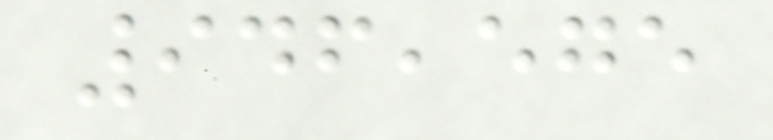946,575
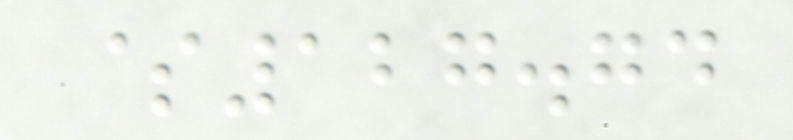$127.74
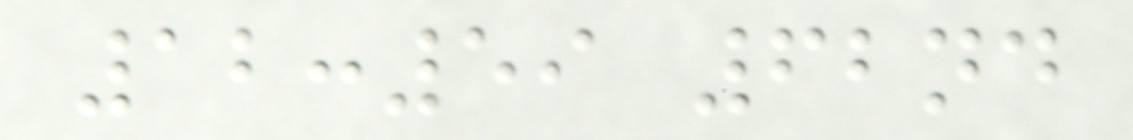12:59 62nd
